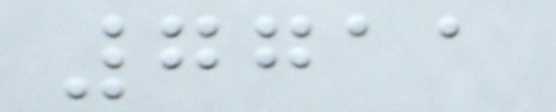7711
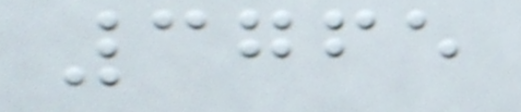3765
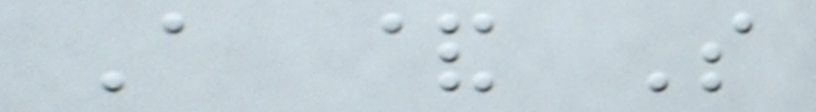A & S
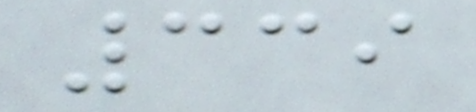339
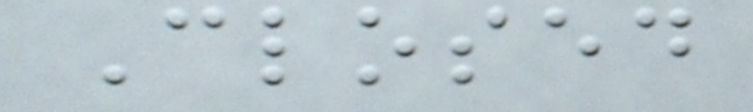Closed
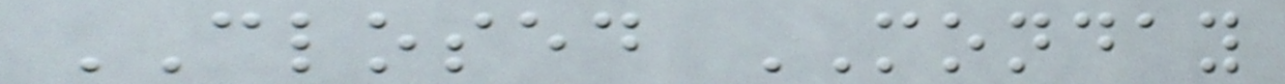CLOSED MONDAY
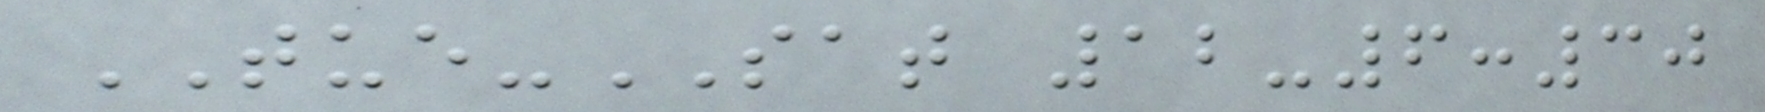TUE-SAT 12-6:30
